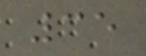35
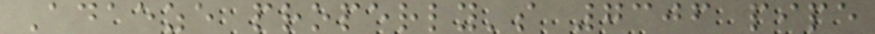Adaeze properly's 7306 pipe
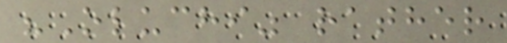"Oluchi" rather
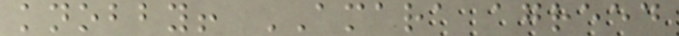knobby! AMARA agreed
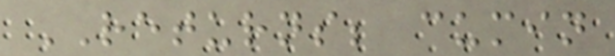RETURNS; cumin
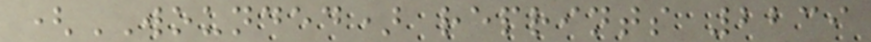(WOUNDED) reprints 2239
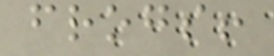frogs!
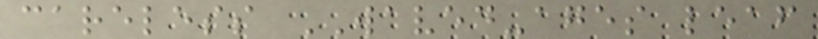careless WAVED-ages leaf
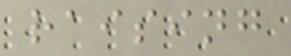raising
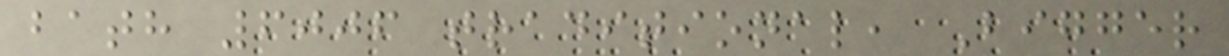bath 6006 traditional, Bigger
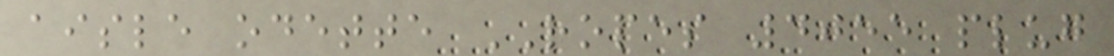aisle odette ROPES 4055 plug
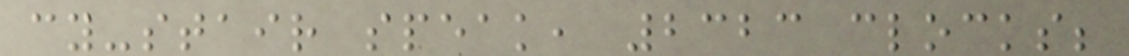cy-stair speak, 2323 clocks;
